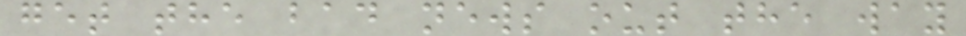get the bad news out the way
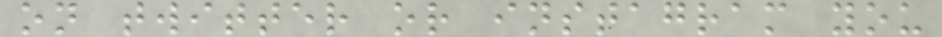on twitter or instagram you
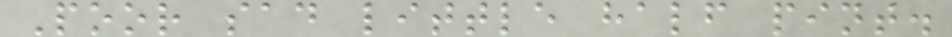Poor sad little half pint.
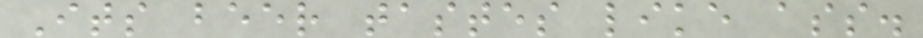Its beer tastes like ass.
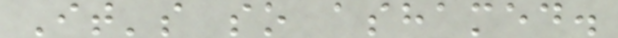It's so ashamed.
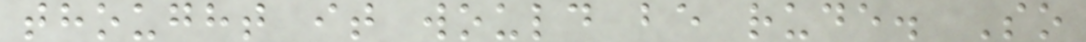thought it would be rude. So
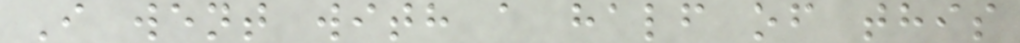I went with a half of this
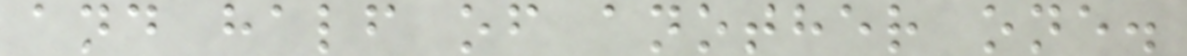and half of another one.
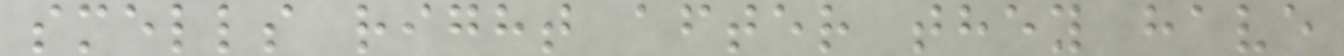smells right after they have
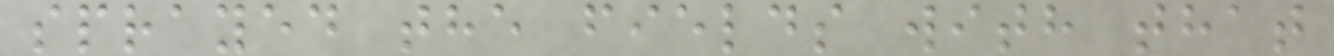sprayed the fields with that
